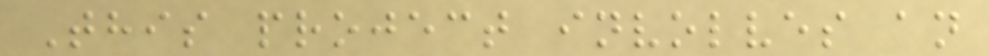This project involves an
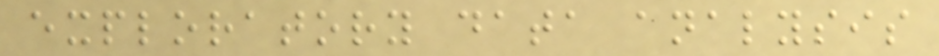exploratory data analysis
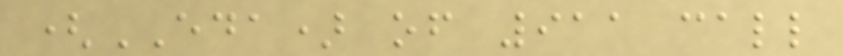(EDA) of 911 call
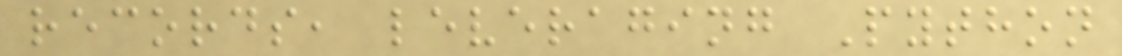records, leveraging Python
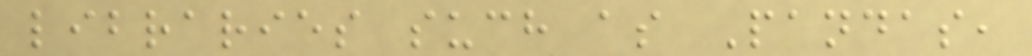libraries such as Pandas,
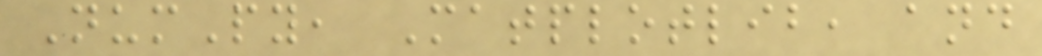NumPy, Matplotlib, and
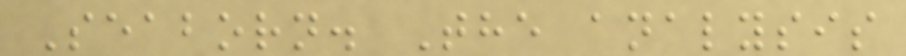Seaborn. The analysis
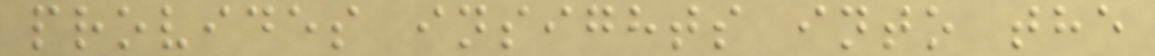provides insights into the
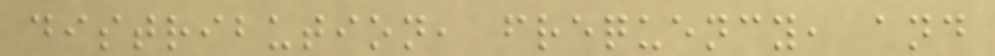distribution, frequency, and
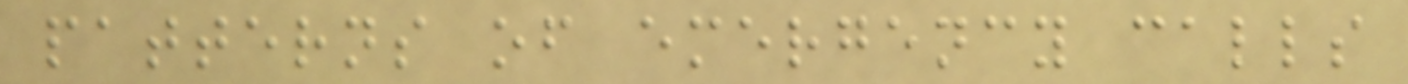patterns of emergency calls
